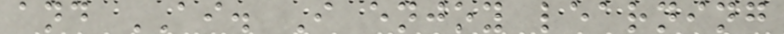and AI. I enjoy learning
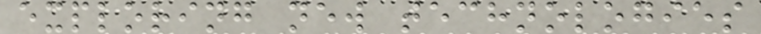exploring new technologies
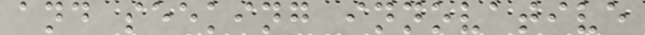and seeking innovative
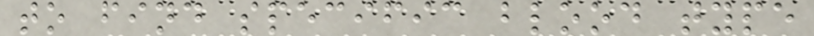to find specific blood type
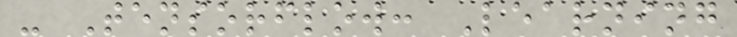- Tensorflow: Learning
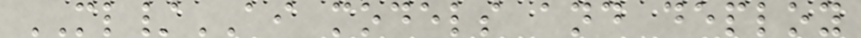ML/AI models and deploy
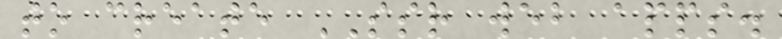to create SSR web apps.
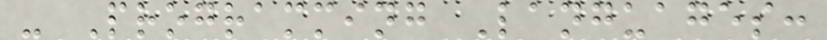- Programming Languages:
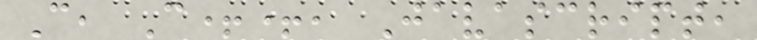C, C++, Javascript,
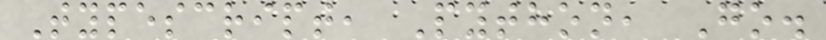Typescript, Python, Go.
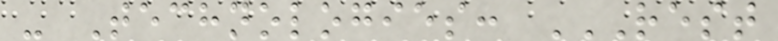- Technologies: REST
